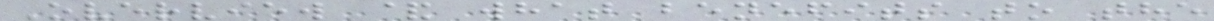Overview & what benefits to the
